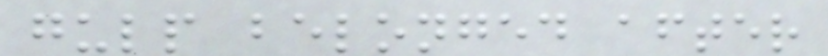gulp belonged after
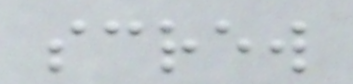screw
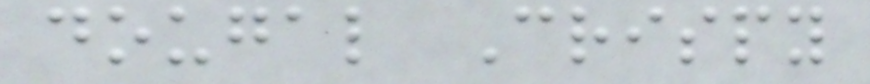dougal Crispy
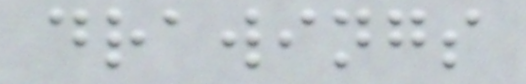drawings
